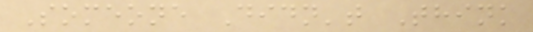Someone Didn't Think
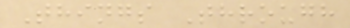Things Through
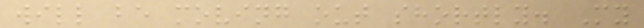will be moving out shortly. My
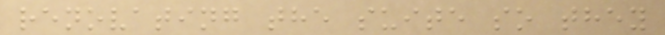renovating the suite so they
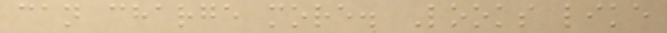can charge more. Looks like
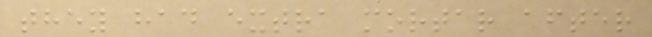they had extra mortar after
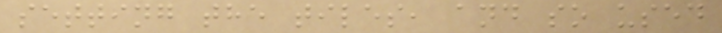setting the tiles, and so used
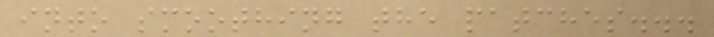into smoothing the patches...
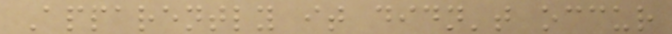Apparently it didn't occur
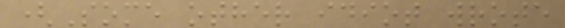(Some other idiot wrote
